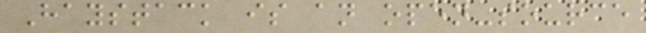Haystack is an open-source
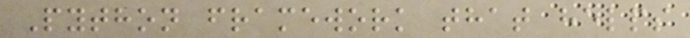Python framework that helps
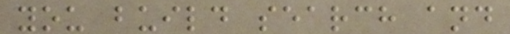you build search and
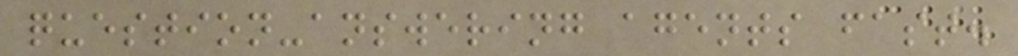question-answering agents fast.
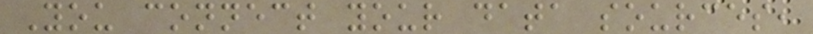You connect your data sources,
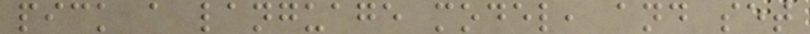pick a language model, and set
